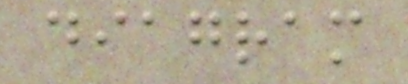diagram
